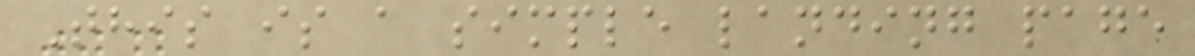This is a simple landing page
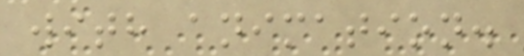with animation.
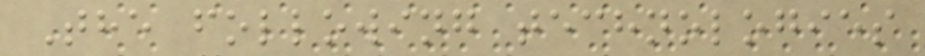The following technologies
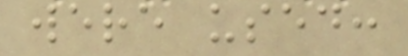were used:
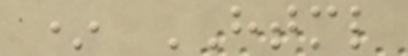* HTML
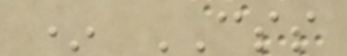* CSS
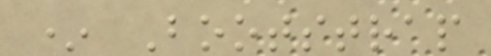* Bootstrap
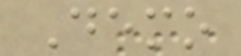Demo
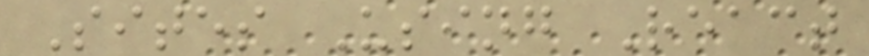Sites Using React
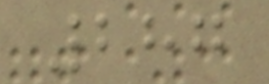287
